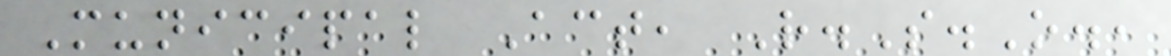Municipal Act, R.S.O.,
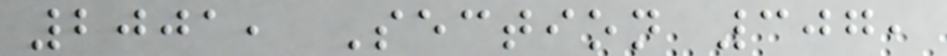2001, Section 307,
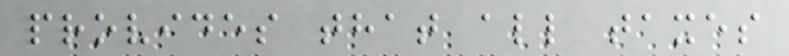provides that all taxes
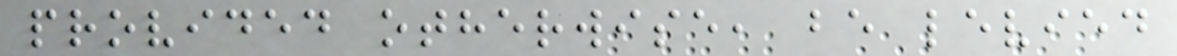provided otherwise, be levied
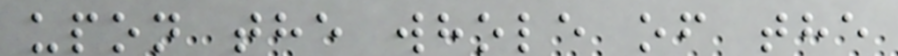upon the whole of the
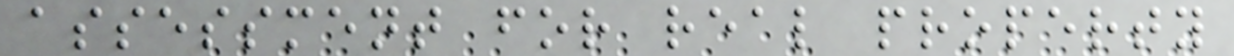assessment for real property
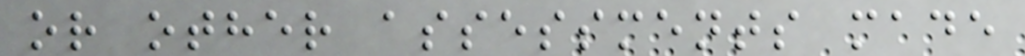or other assessments made
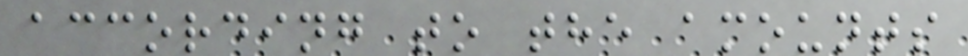according to the amounts
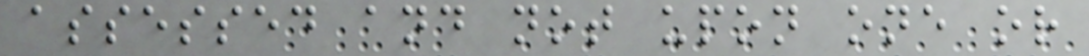assessed and not upon one or
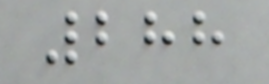288
